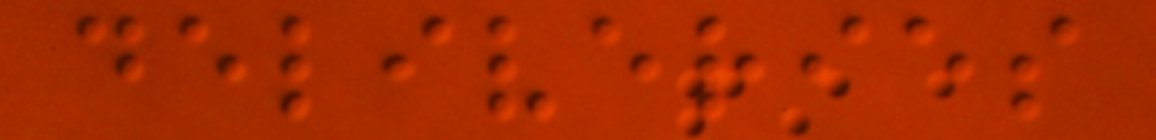deliveries
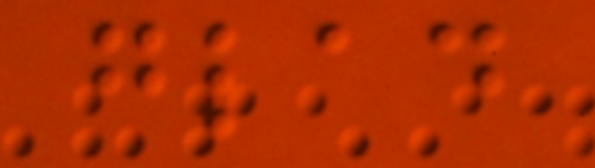glad
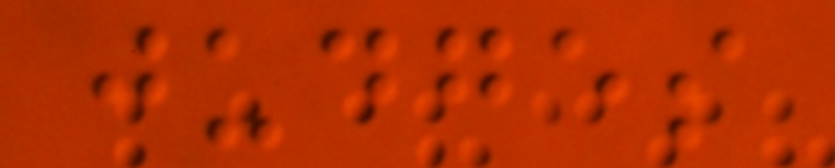judges
